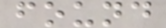found
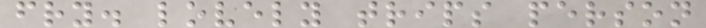fry. lovely trips person
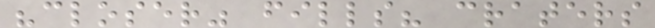"closer" fills? craters
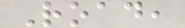Road,
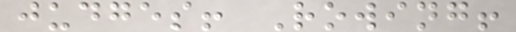judges! Rowing!
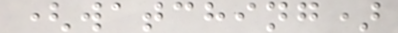(watching)
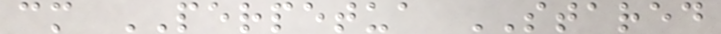cm PERPETUA STARED
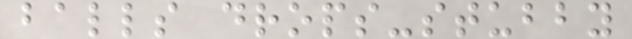balls drops-stubby
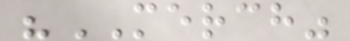"MERCH"
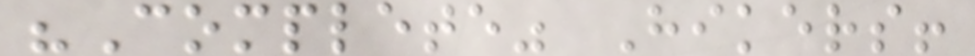"Complete" Hikers!
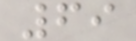69
